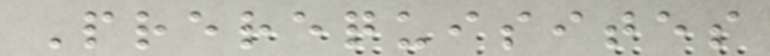Prerequisites
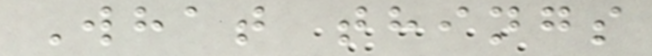What things
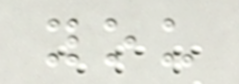you
